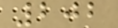202
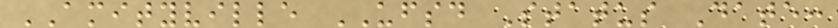AMITYVILLE UFSD Status Date:
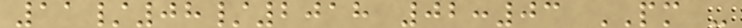11/08/2018 02:03 PM -
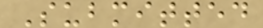Submitted
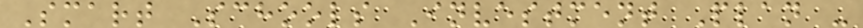Smart Schools Investment Plan -
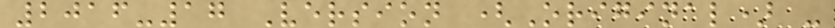2016-17 Version (Original) -
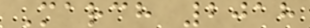March 2018
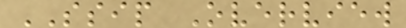SSIP Overview
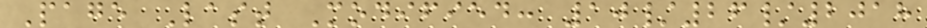Page Last Modified: 10/26/2018
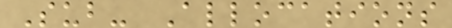Sub- Allocations
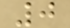0
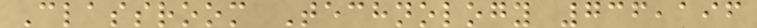Classroom Technology 736,196
